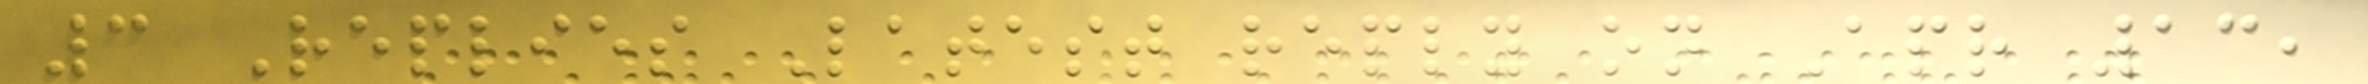3 Replies Latest reply on Apr 13,
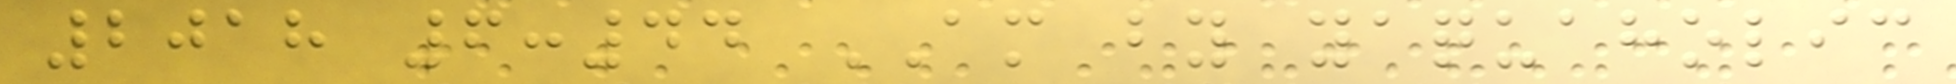2018 6:44 AM by yaquaholic
